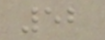52
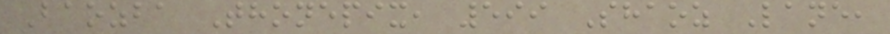Baozba Thonepix, 599 Shaoz Lane,
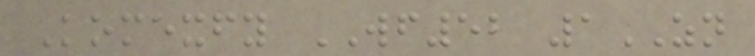Komexfy WF52 1ZN
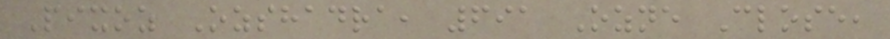Pixoz Ozshadra, 691 Ozne Close,
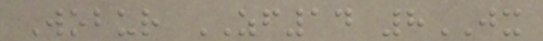Wobur ZF14 8JX
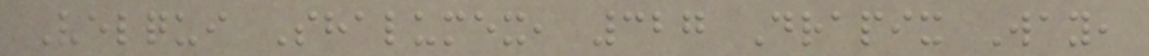Velqui Shalumex, 327 Drapix Way,
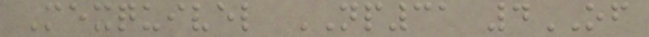Mexquivel NP31 4OF
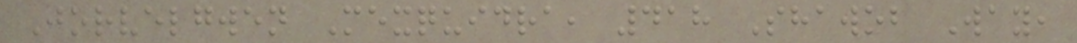Jorvelgwen Mexquidra, 418 Shawob Way,
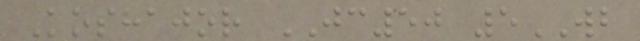Koshajor JC50 5WB
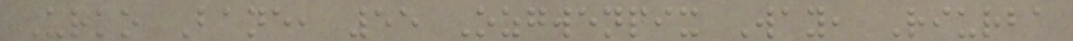Urko Bane, 55 Ozgwenpix Way, Riurba
